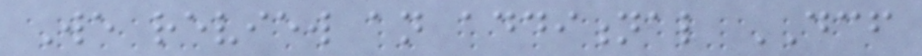We review an additional DCF
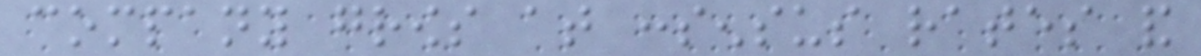company grows at consensus rates and
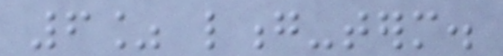6% long-term.
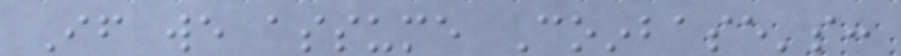If we assume Coinbase's:
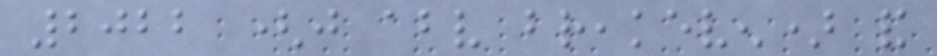2022 (just above breakeven) and
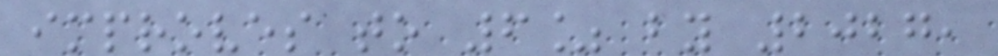improves to 6% by 2027,
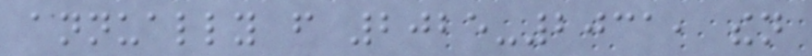annually from 2025-2031, then
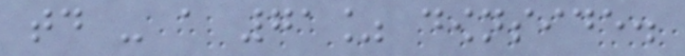today - a 71% downside.
